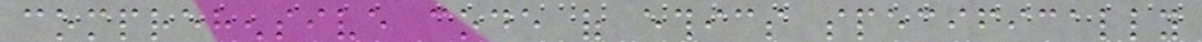comprehensive code of ethics specifically
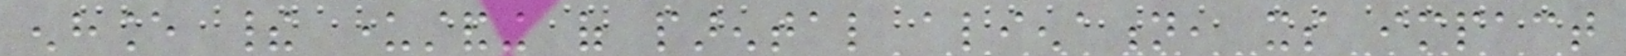enhance their understanding of parental alienation, its impact
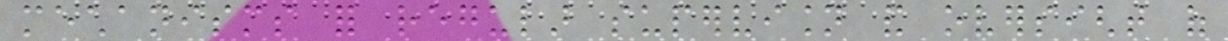mechanisms for regular supervision and oversight of
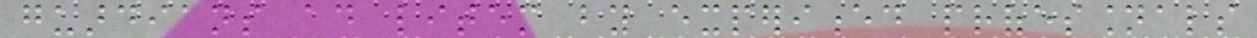guardians ad litem by experienced professionals
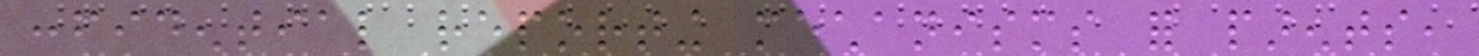confidential reporting mechanisms for parents,
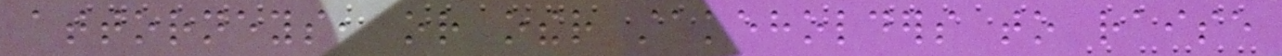attorneys, or other stakeholders to raise
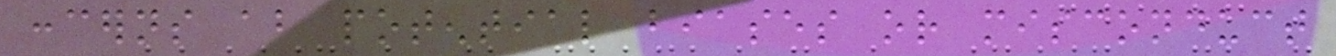concerns about potential biases or misconduct
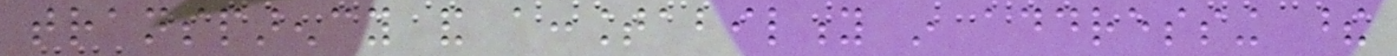transparency and accountability in addressing these
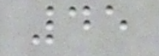45
